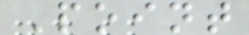Point
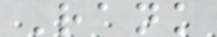Rank
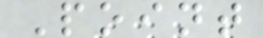Point
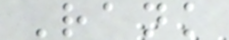Rank
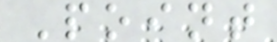Point
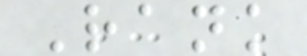Rank
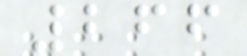266
